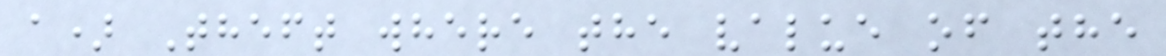a) Theft where the value of the
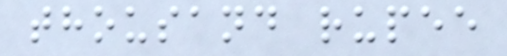thousand rupee
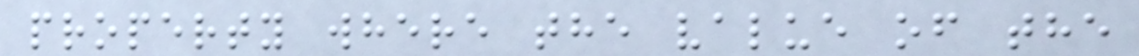property where the value of the
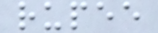rupee
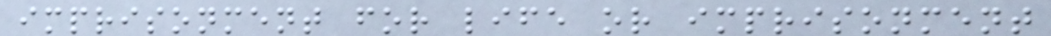imprisonment for life or imprisonment
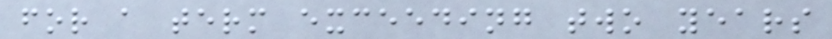for a term exceeding two years
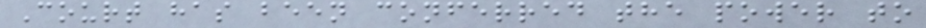Court has been conferred the power to
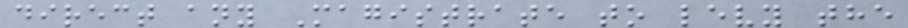direct any Magistrate to levy the
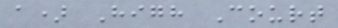a) High Court
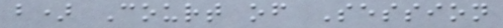b) Court of Session
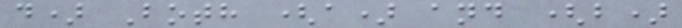d) Both (a) and (b)
